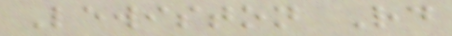Lewiston Rd
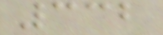332
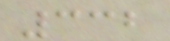332
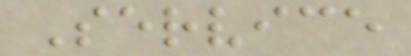Service
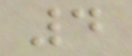4
